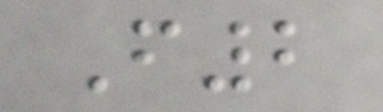F2
